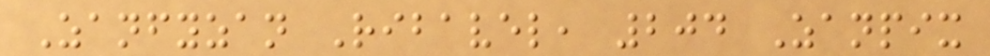Zanfyzan Ribavel, 204 Zanpix
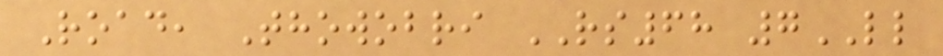Road, Thowobri RS68 7LL
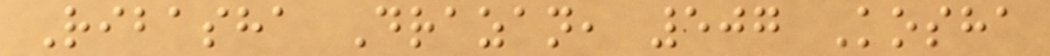Ribasha Drazan, 507 Kosha
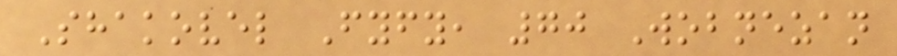Shakovel Fyfy, 70 Wobnezan
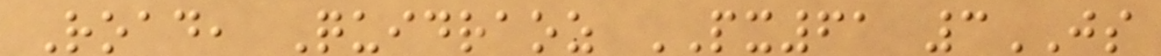Road, Quidraoz PX61 3JS
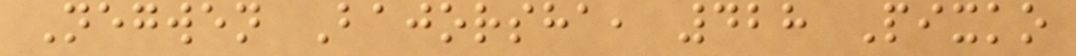Negwen Bajorsha, 428 Pixko
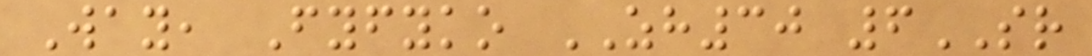Way, Fyfyko ZH30 6SR
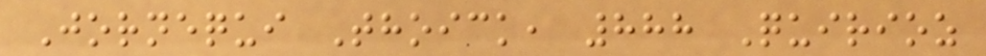Jornequi Thoick, 888 Quirioz
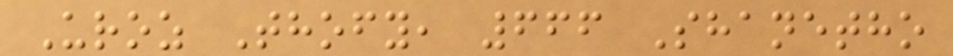Uroz Thofy, 666 Shanetho
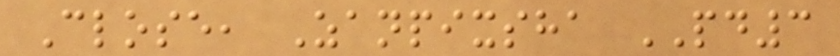Close, Zanpixsha PD3
